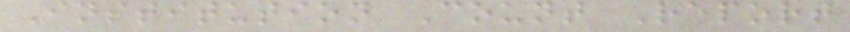Institution Count Report
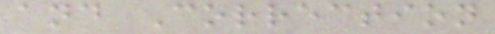and Correction
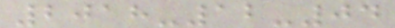2018-12-04
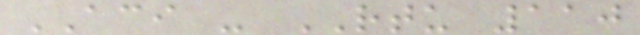ACI - RTU 110
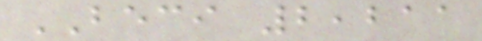BECI 2,211
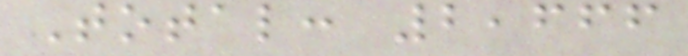Total: 2,666
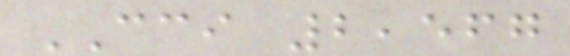CCI 2,567
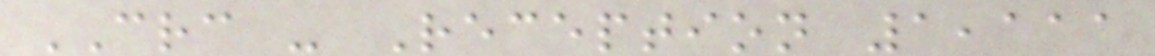CRC - Reception 1,111
